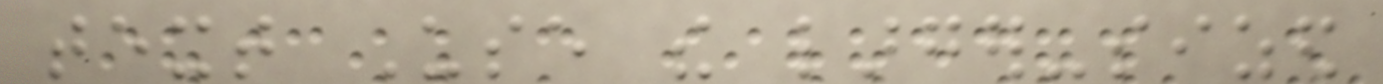text Use the larger-sized
